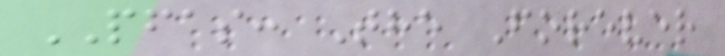PFAS: The Forever
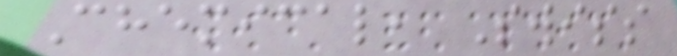Chemical, Swiss
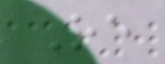Re
